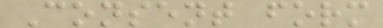Consent form
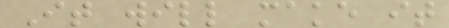It will make it
